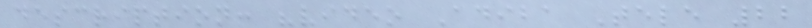description: "video Adiba Tele 22
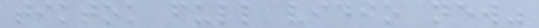tiktok full vidio new"
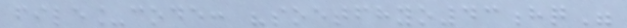file_code: "soetfhyo43hq"
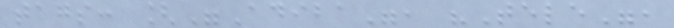tags: ["Adiba", "Tele",
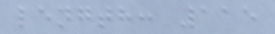length: 115
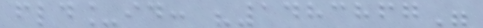fld_id: "1483867"
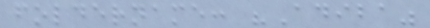foldername: "Adiba"
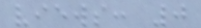views: 0
